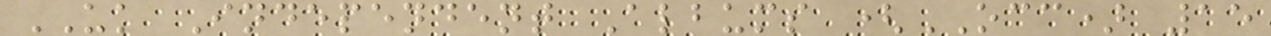UK Independent Albums (OCC) 15
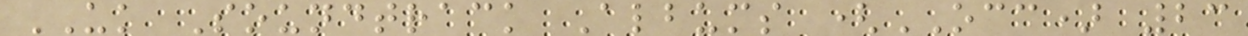UK Soundtrack Albums (OCC) 23
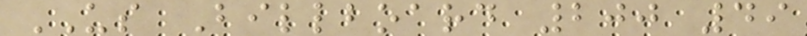US Billboard 200 49
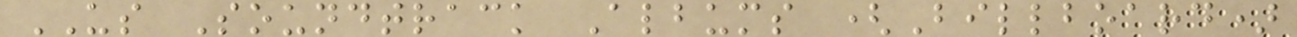US Soundtrack Albums (Billboard)
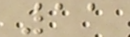11
